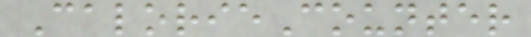CalorieCounter
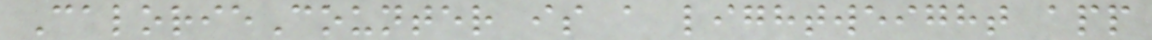CalorieCounter is a lightweight app
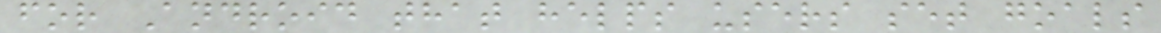for Android that helps users set goals
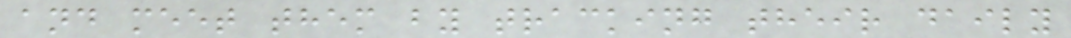and meet them by tracking their daily
